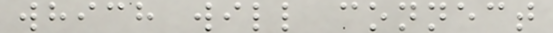which will connect
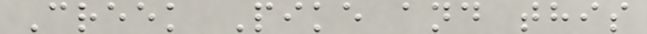Creek Pike and this
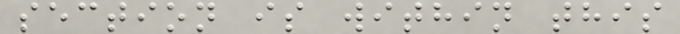section is within this
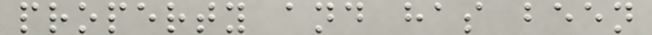property and has been
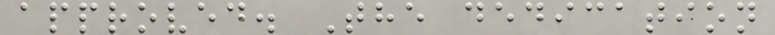approved. The dedication
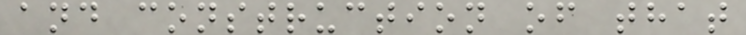and construction of that
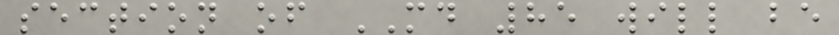section of MD 85 will be
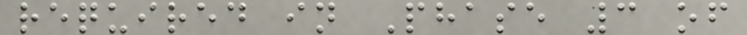required in Phase 3 of
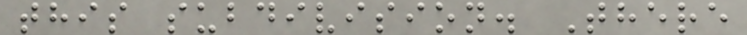this subdivision. There
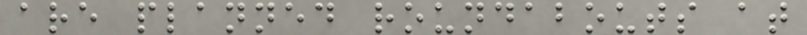are planned roundabouts at
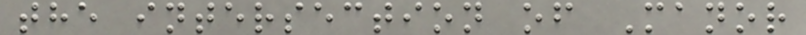the intersection of Manor
